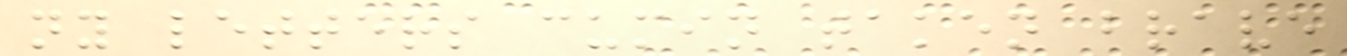ny letters cumin taken brave
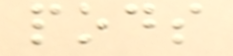pods
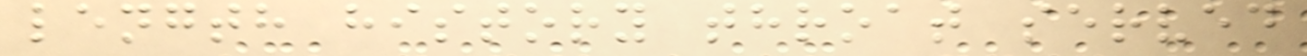length history throat served
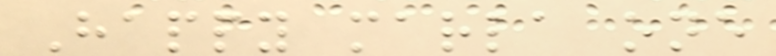Happy marla one
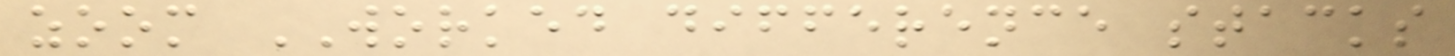zoom WORKED difference stacks
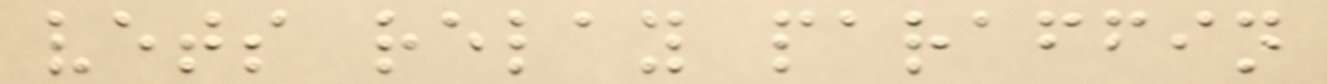vets relay paraffin
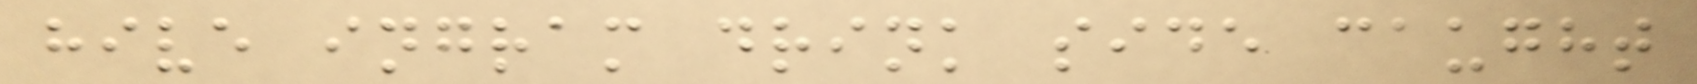hive ingram drink side caught
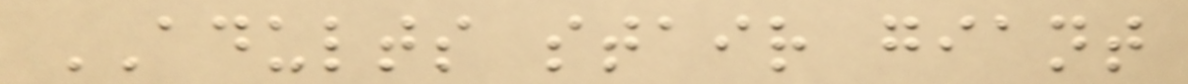ADULTS stair giant
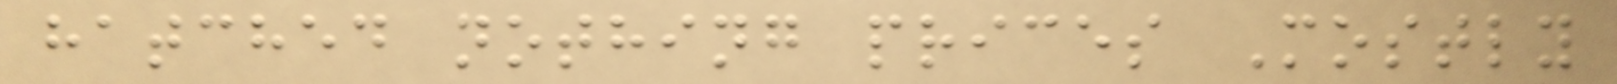hatched nothing prices Mostly
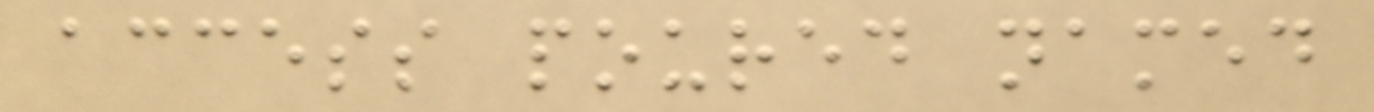access poured named
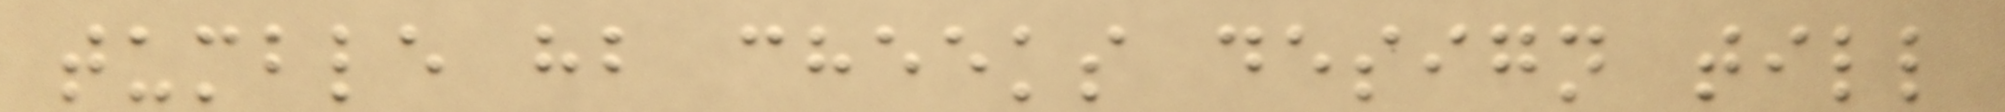tumble hb cheeks design till
